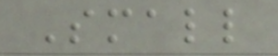Small
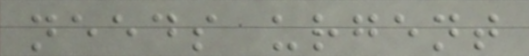needs urgent
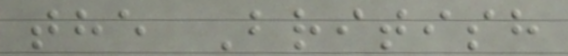the British
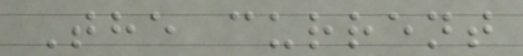The current
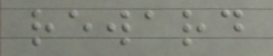reward
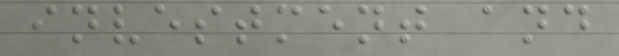investment and
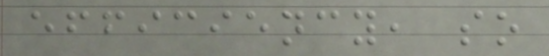efficiency, so
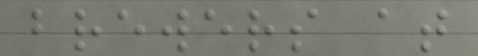brewers at
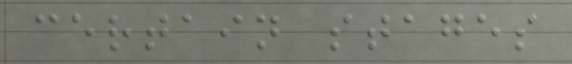certain stages
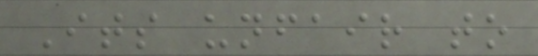Its unfair to
